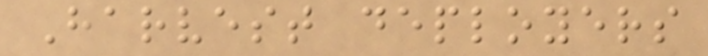Harvest deployers
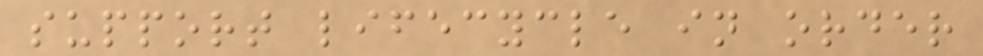support lifecycle in order
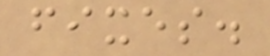fixes.
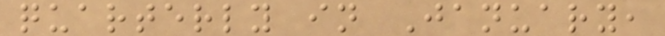quarterly in January,
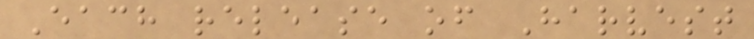Each release of Harvest
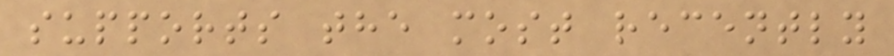supports the most recently
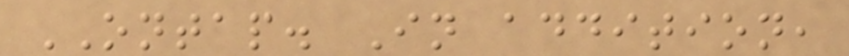ONTAP. In addition,
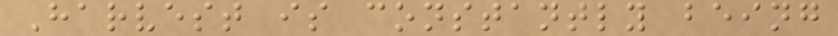Harvest is constantly being
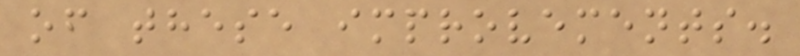of these improvements.
